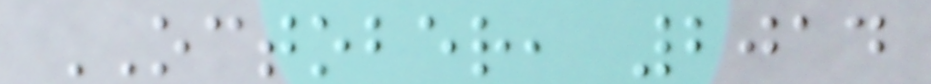OCTOBER, 2014
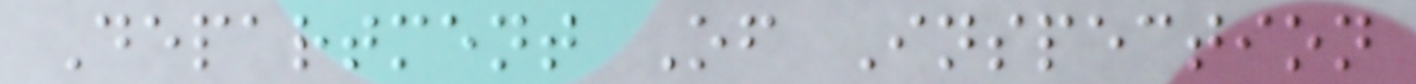Department Of Inspection
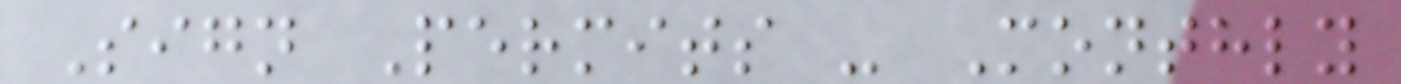Sign Permits - Monthly
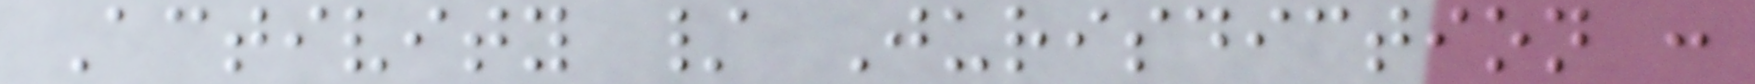Activity / Jurisdiction :
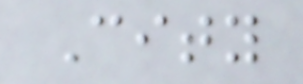City
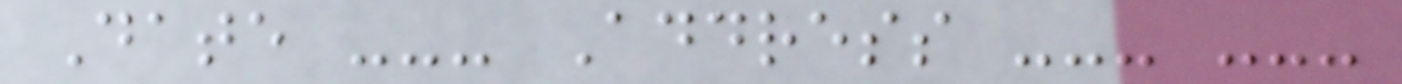Date --- Address --- ---
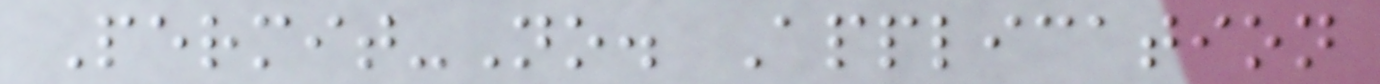Permit-No. Application
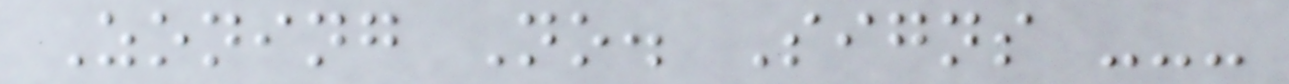Zoning No. Signs ---
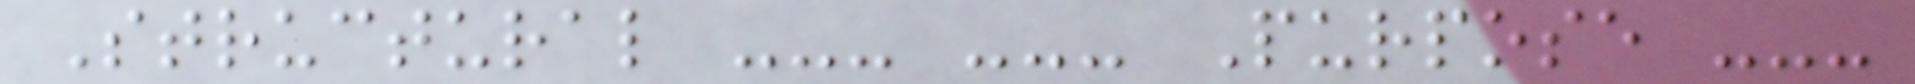Structural --- --- Purpose ---
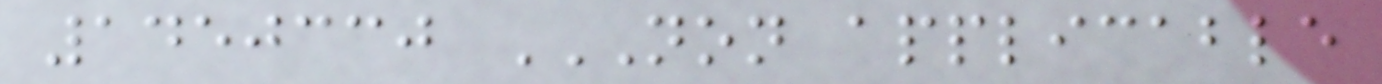1450330 NON APPLICABLE
